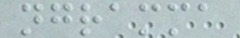ngramma
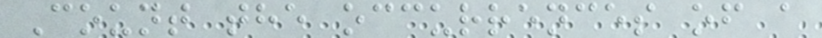Count the occurrences of a
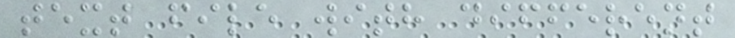text file with different
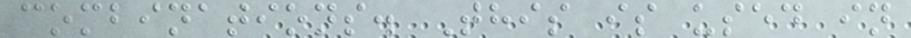combinations. This is used in
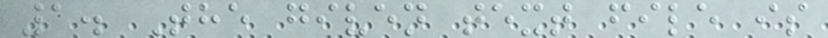1. The given text file is
